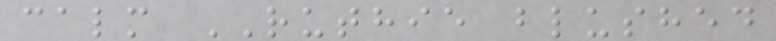calm RUTHIE blushed
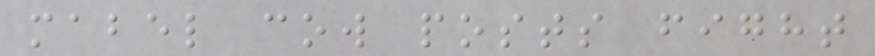mabel cow posts fight
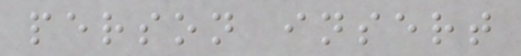person insert
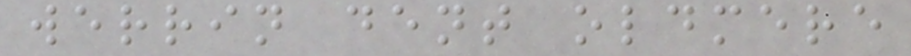werrin dent oldmere
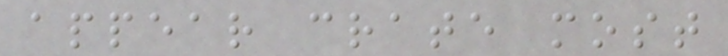appear crate most
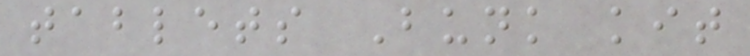tablets Bunk kit
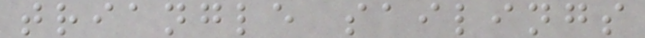triangle sailings
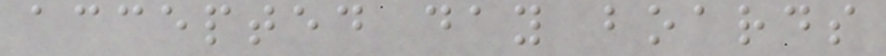accepted day boards
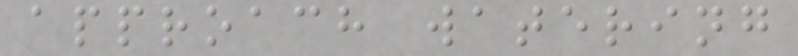approach watering
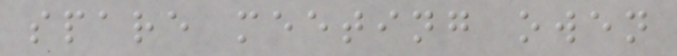spare meeting owen
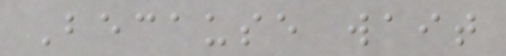Because wait
